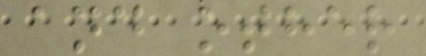and other
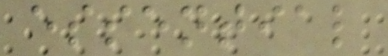essential
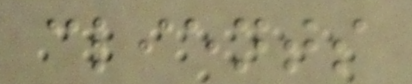clients
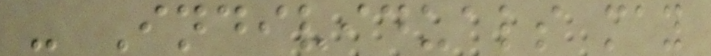- Individuals may
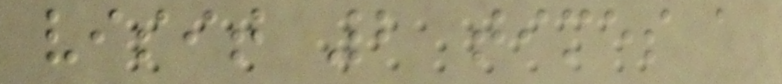visit 2 times a
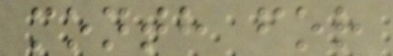month for
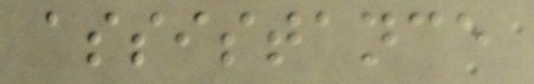assistance
